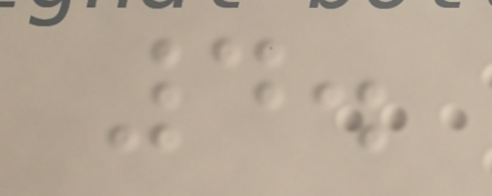4.
